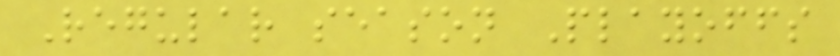Regular season Playoffs
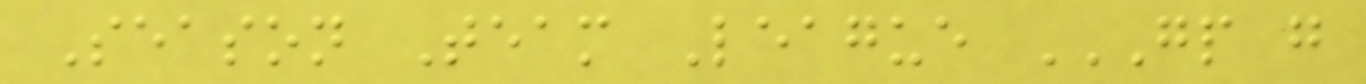Season Team League GP G
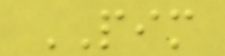PIM
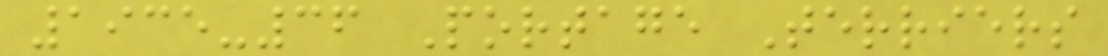1935-36 Portage Terriers
